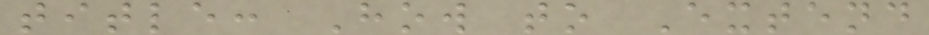title: How to Extend
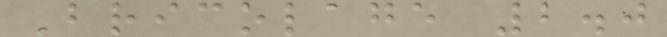Bricolage 2.0
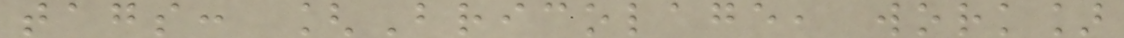tags: [Bricolage, work]
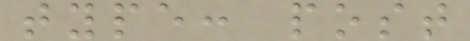type: post
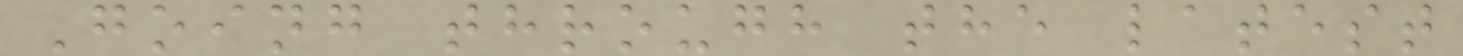Going through the latest
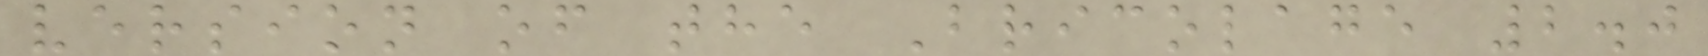version of the Bricolage 2.0
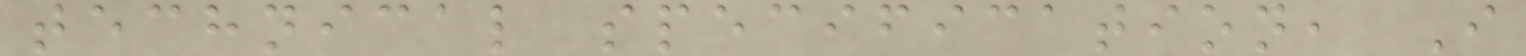technical specification, I
